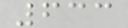633
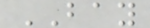BAY
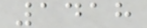1418
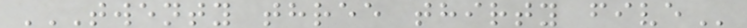TWENTY THREE THIRTY FIVE
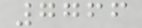7766
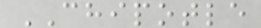CHIPOTLE
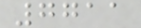7711
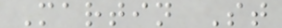Martin St
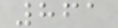861
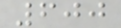600
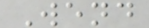Wend
